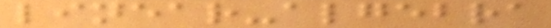linear-algebra
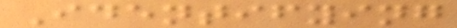Identifying
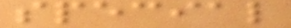special
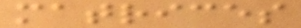matrices
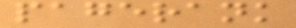pagerank
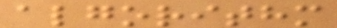algorithm
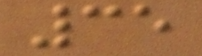35
